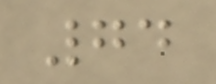74
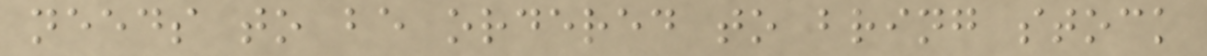needs to be ordered to bring stock
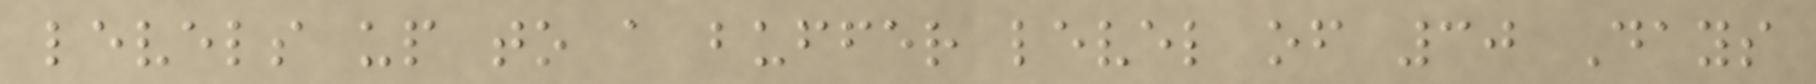levels up to a buffer level of 30 Days
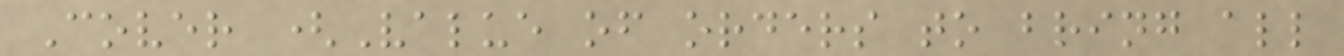Cover (Value of orders to bring all
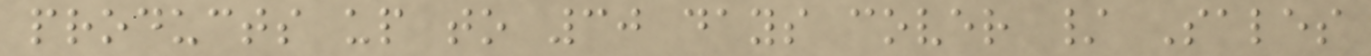products up to 30 days cover / Sales
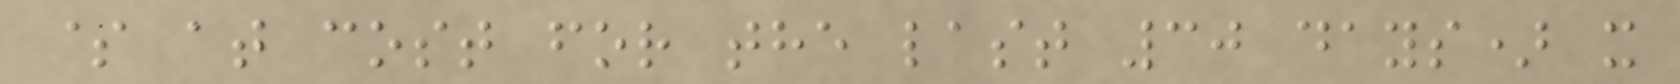$ at cost for the last 30 days) x
